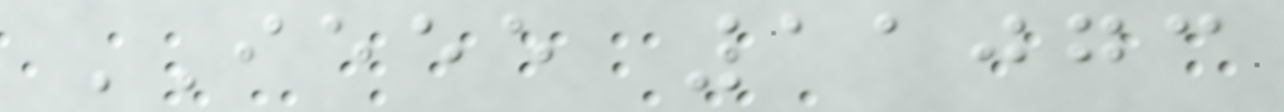IEEE 11073
